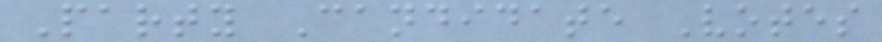Party Candidate Votes
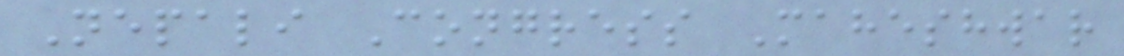Nepali Congress Maheshwar
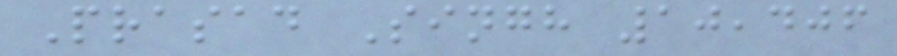Prasad Singh 10,406
